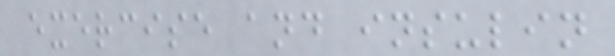exercise and insulin
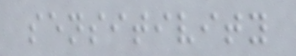sensitivity
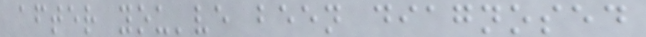after you've been diagnosed
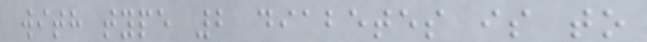with type 2 diabetes is to
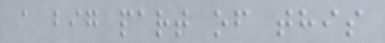a big part of this
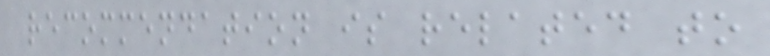recommendation is related to
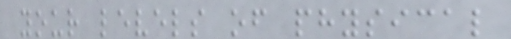your levels of physical
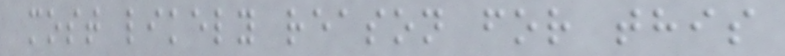most likely reason for this
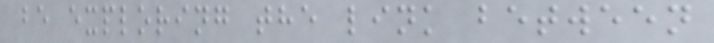be exploring the link between
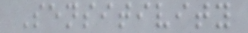Sensitivity
